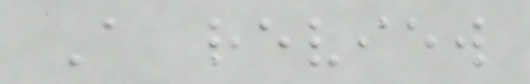A review
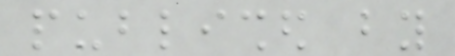published by
